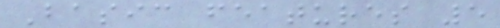Basic features 5
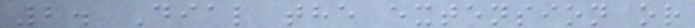2. Dial the extension or
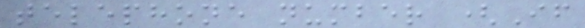telephone number (If
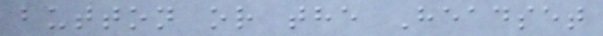button or the Headset
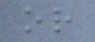or
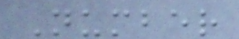Number
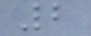2
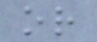or
